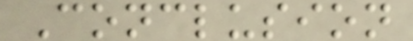Conclusion
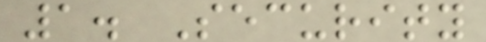1. Security
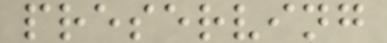preserving
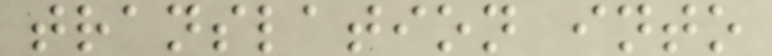translation into
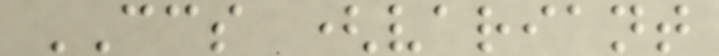CCS (variant
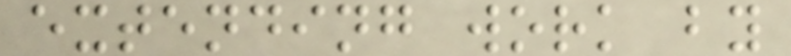extending work by
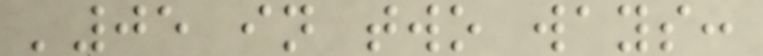'05 in two ways:
